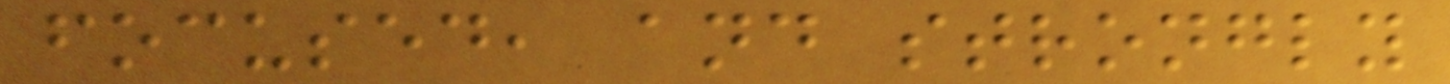focused, and strongly
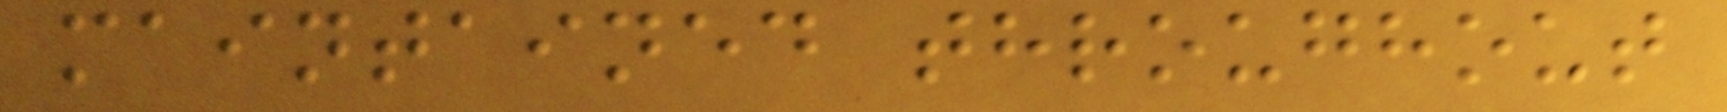maintained throughout
